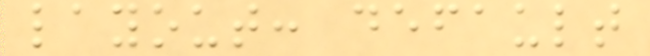layout: default
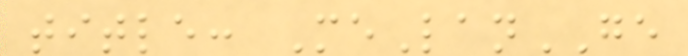title: MeLanGE
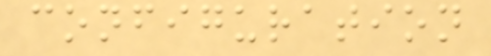configuration
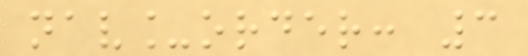nav_order: 3
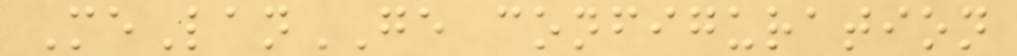MeLanGE configuration
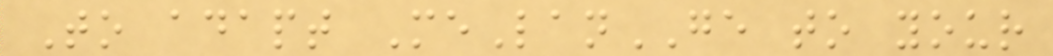To adapt MeLanGE to your
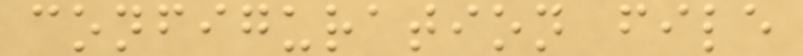configuration file
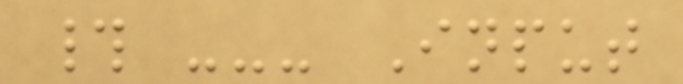# --- Input
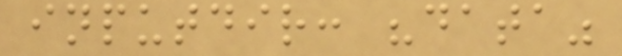inputdir: "data"
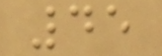45
